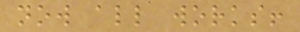now all works!
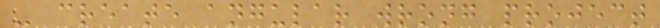- create angular wrong project
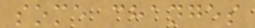some changes
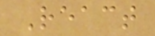React
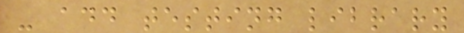- add testing library
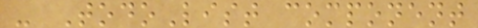- TodoList component
